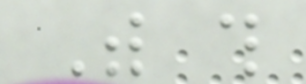With this
